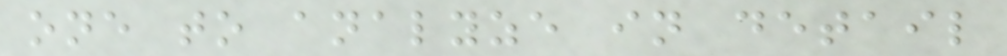one to analyze in detail
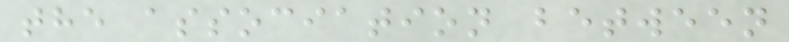the association between
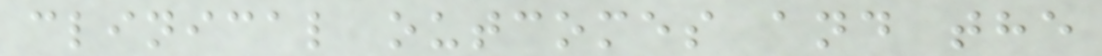clinical outcomes and the
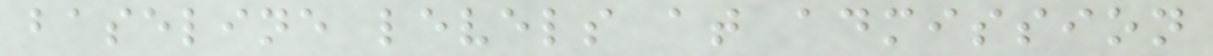baseline levels at admission
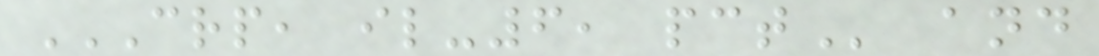CRP, IL-6, PCT and
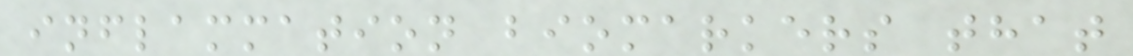inflammation biomarkers that
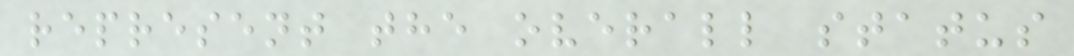represent the overall status
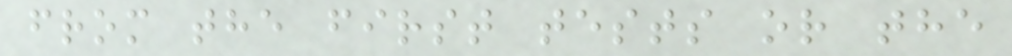from the first tests or the
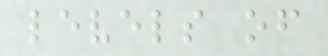levels of
